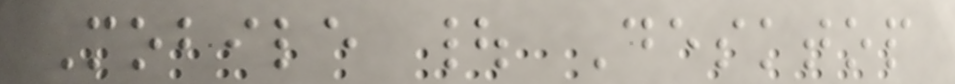Mobile | Desktop
